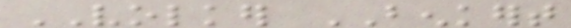VOLKER BENKERT
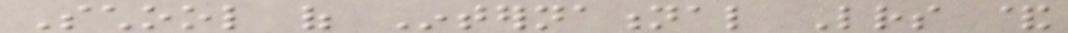School of International Letters &
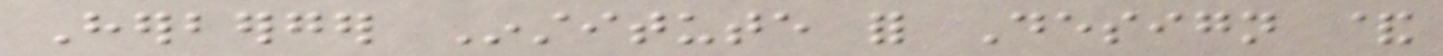Herberger Institute for Design &
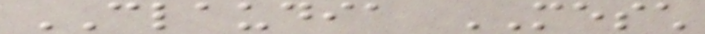CLAUDIA MESCH
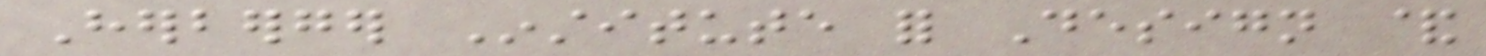Herberger Institute for Design &
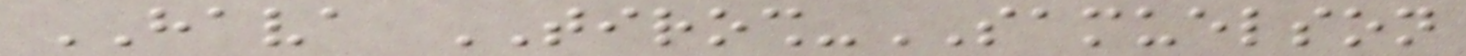HAVA TIROSH-SAMUELSON
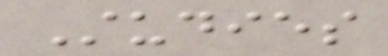Studies
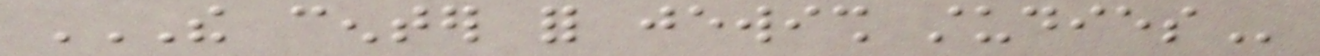THE CENTER FOR JEWISH STUDIES
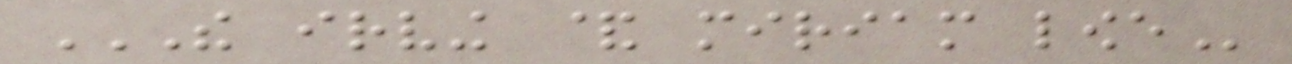THE IRVING & MIRIAM LOWE
